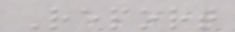Report
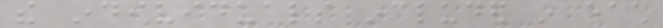the individuals included in each
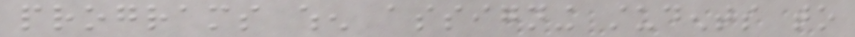programs when assigning students to
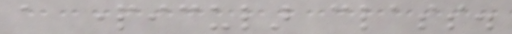a particular class.
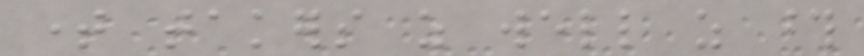time takers as well as those
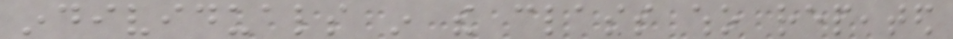individuals in the class who repeated
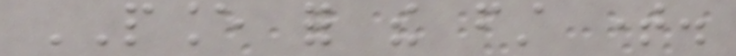PANCE for the first time.
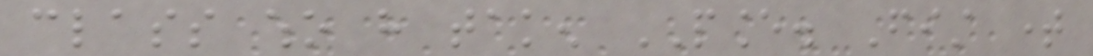class who have taken PANCE. Fist time
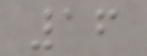16
